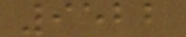9522
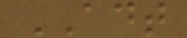ADT
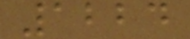1224
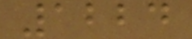1224
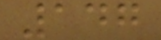147
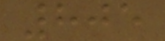805
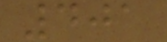401
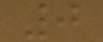0
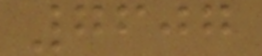7607
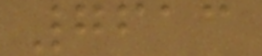7613
